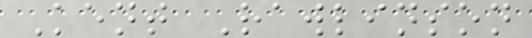Kent Rawlinson
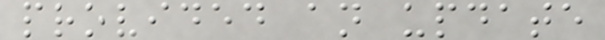provided an update
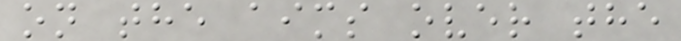on the aims over the
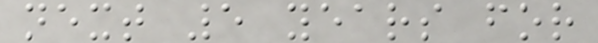next 5 years for
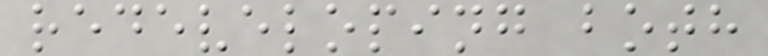redeveloping both
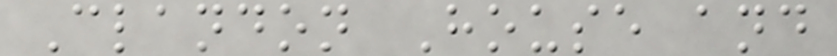Clandon House and
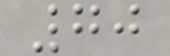70
